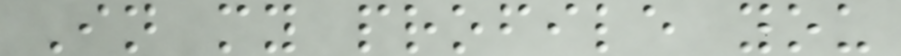In my profile you
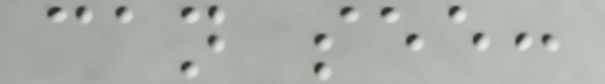can see:
